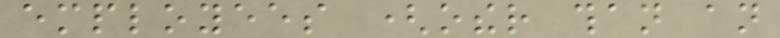employees (other than an
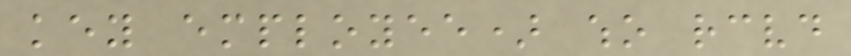key employee) who received
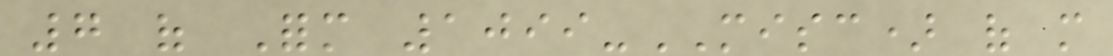7 of Form 1099-MISC) of more
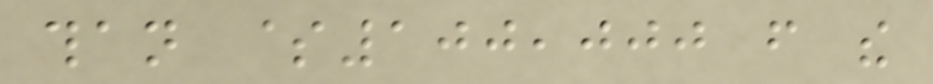than $100,000 from the
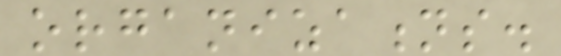organizations.
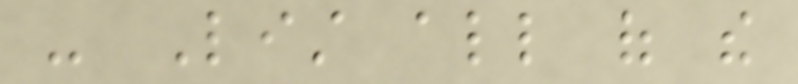- List all of the
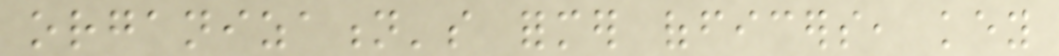organization's former officers, key
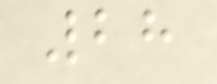28
